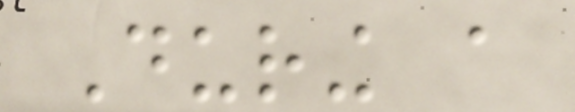During a
